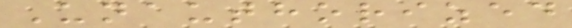Unauthorized
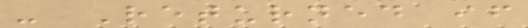- Returned if
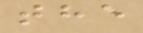the
